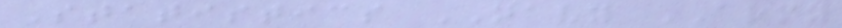Statistics NAVY ARMY
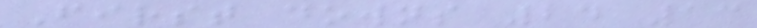First downs 24 13
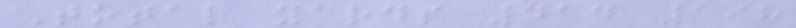Total yards 414 198
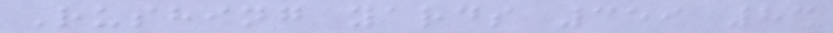Rushing yards 359 83
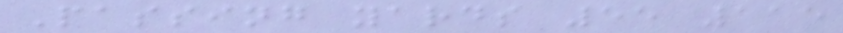Passing yards 55 115
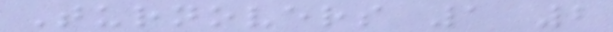Turnovers 1 2
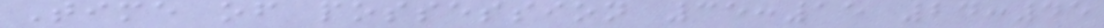Time of possession 35:15 24:45
